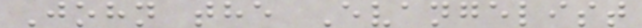John the Evangelist
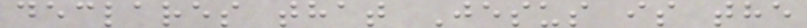declares that Jesus is the
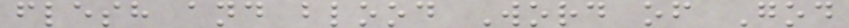flesh and blood Word of God
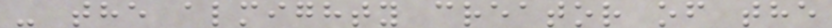- the almighty creator of the
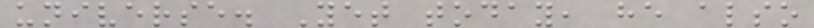universe. Yet today, he also
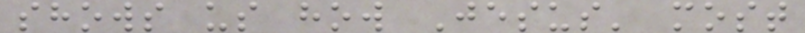shows us how Jesus' most
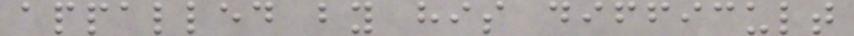appalled by his difficult
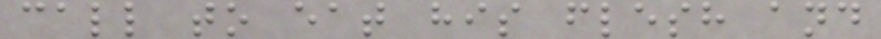call to eat his flesh and
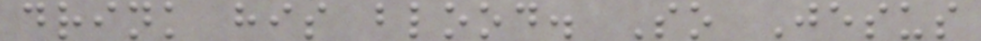drink his blood. So Jesus
